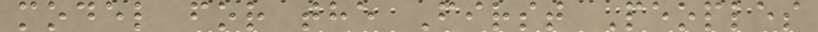model for the First Peoples
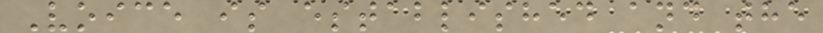Voice is established and the
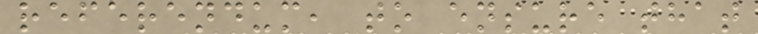referendum, to ensure that
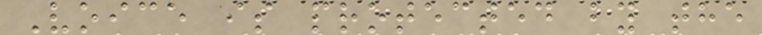Voice is protected by the
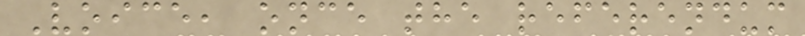Voice, once the referendum
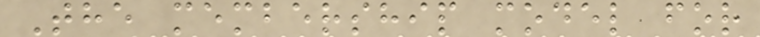The membership model for
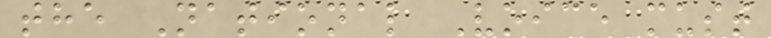the National Voice must
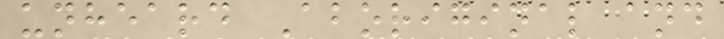unheard Aboriginal and
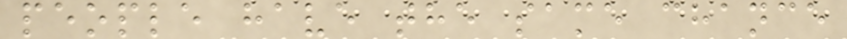people have the same chance
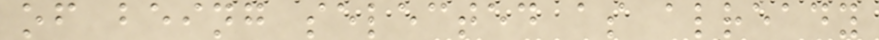of being selected as already
